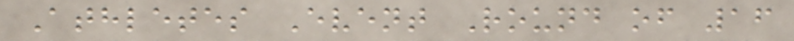Athletes Event Round of 16
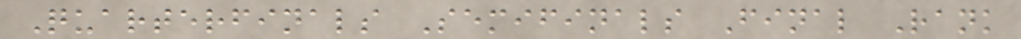Quarterfinals Semifinals Final Rank
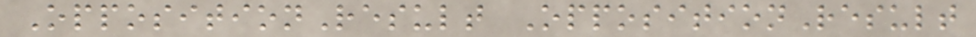OppositionResult OppositionResult
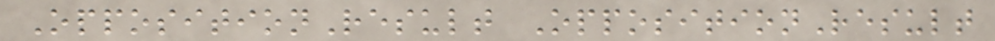OppositionResult OppositionResult
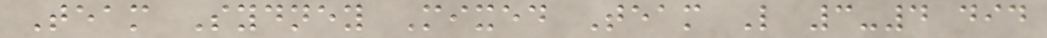Team Sydney Mixed Team L 3-4 did
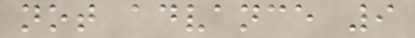not advance 9
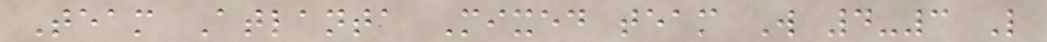Team Atlanta Mixed team W 4-3 L
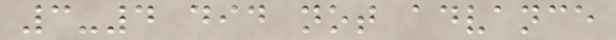3-4 did not advance
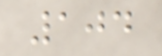104
